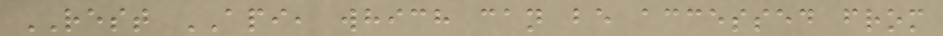REST API, which can be accessed from
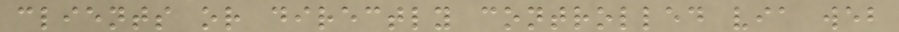clients or directly controlled via web
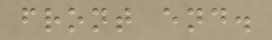front end.
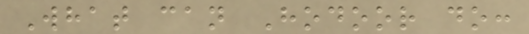What can Hodoor do:
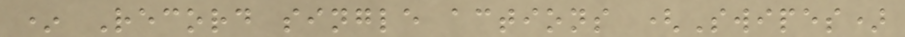* Record single actions (Swipes)
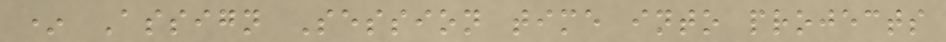* Assign Session time into projects
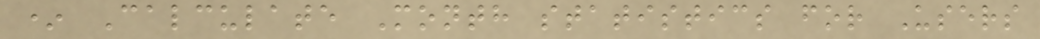* Calculate Month statistics for Users
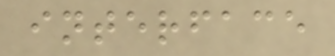interface
